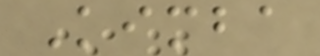Kimba
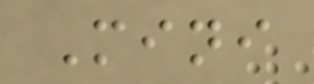Mini
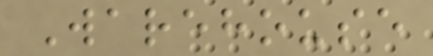Warehouse
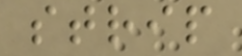strip
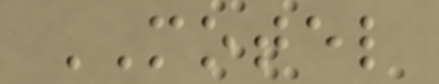MOTEL
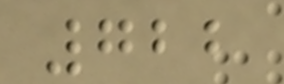722
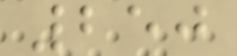250
